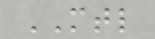MTL
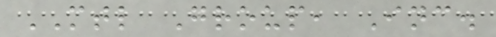MTL Group, Inc.
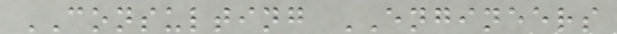CONSULTING ENGINEERS
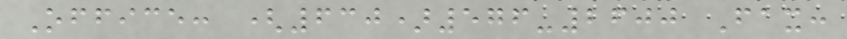Office: (630)576-2600 Fax:
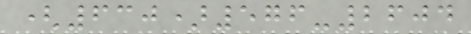(630)576-2604
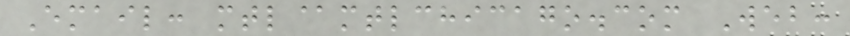Email: mtl@mtlchicago.com Web:
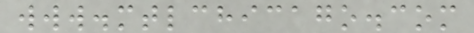www.mtlchicago.com
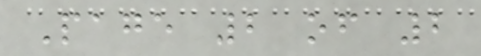Page 2 of 2
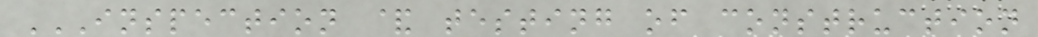INSPECTION & TESTING OF CONSTRUCTION
